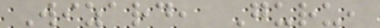Wizard, Guru,
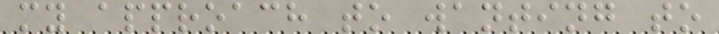my approach to wanting to
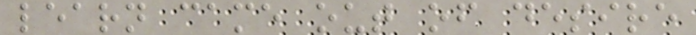learn came out of desire
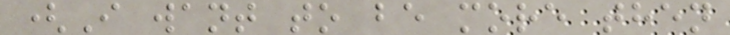(I want to be more then
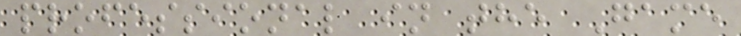professional in the Game
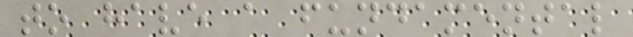to have a fundamental
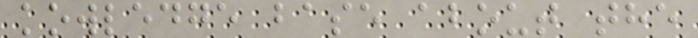kowledge base about the
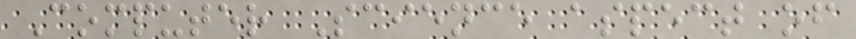Computer Science aspect of
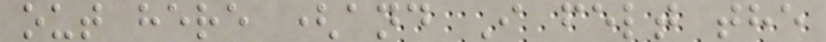out here (and I felt the
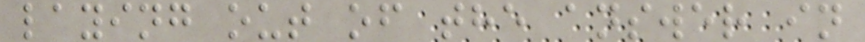laying out of the answer in
